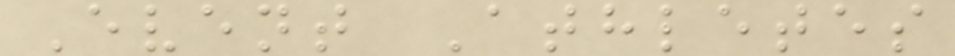Event Athletes
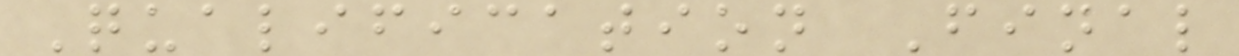Qualification Final
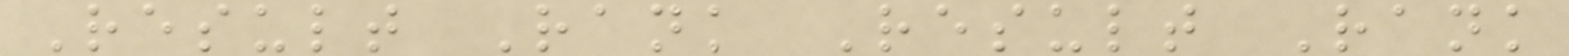Result Rank Result Rank
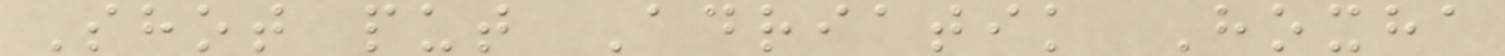Shot put Adriatik Hoxha
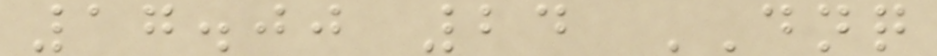17.00 24 DNQ
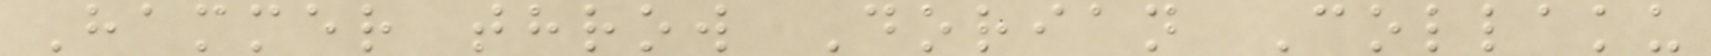Hammer throw Dorian Collaku
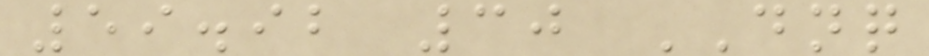59.92 30 DNQ
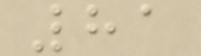81
